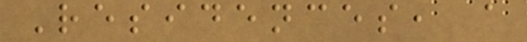Residences, a
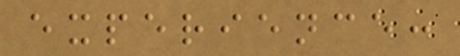experience:
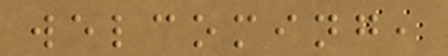welcoming,
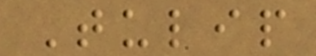Tulip
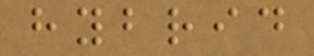hybrid
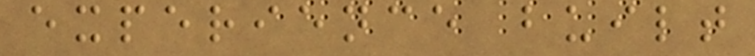experience built
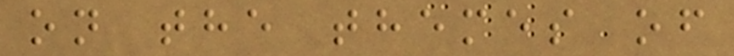on the themes of
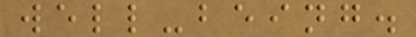well-being.
